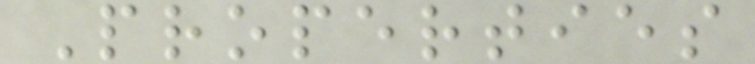Properties
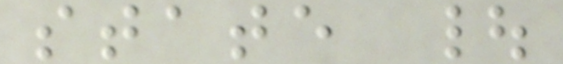state |
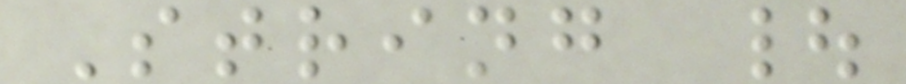String |
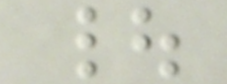|
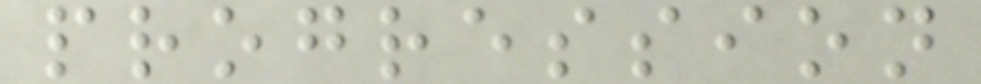progression
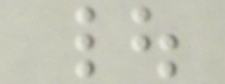|
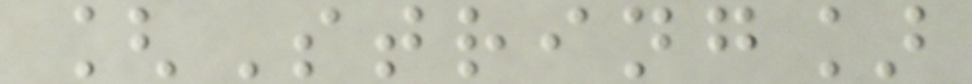[String]
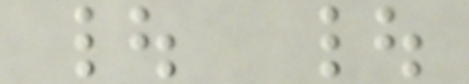| |
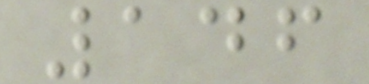146
